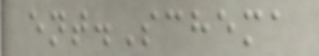ent.Schema
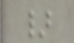}
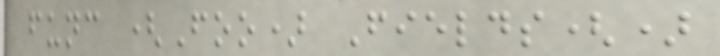func (Foo) Fields()
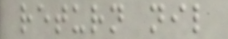return nil
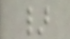}
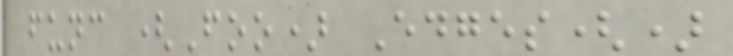func (Foo) Edges()
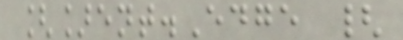[]ent.Edge {
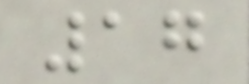17
